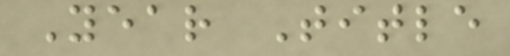Year Title
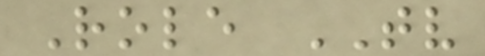Role TV
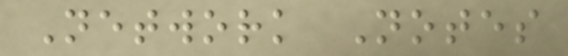Network Notes
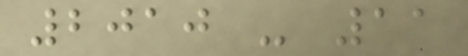2010 - 11
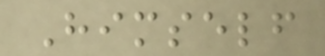Himself
